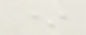*
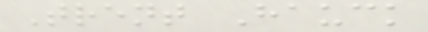Trent Hauck
